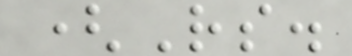(Rs.
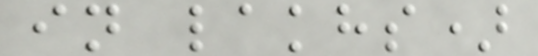in lakhs)
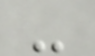-
